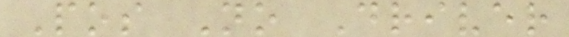Pos No Driver
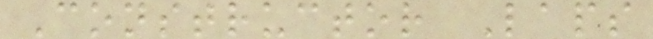Constructor Laps
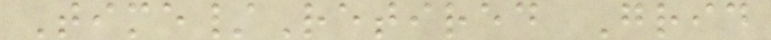Time/Retired Grid
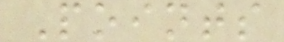Points
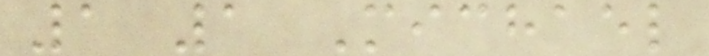1 1 Michael
